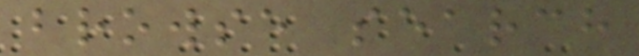browse search
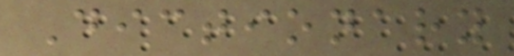Dictionary
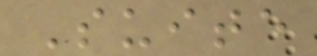Suite
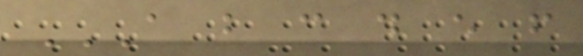A B C D E F
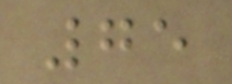75
